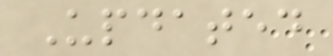Updated
